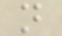n
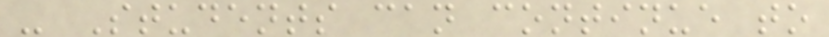- Students can continue to
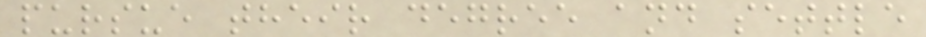pursue their degree and settle
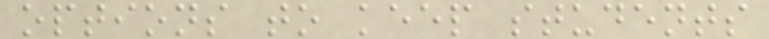options to keep students
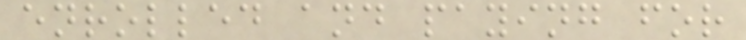enrolled and paying for
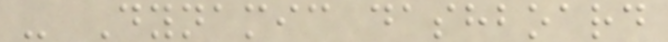- Dynamic dashboard
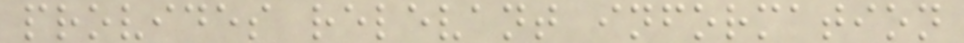provides relevant information
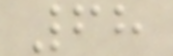68
